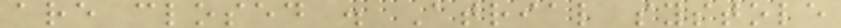are closed . Atrial systole
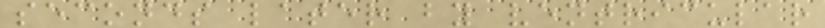seconds later by ventricular
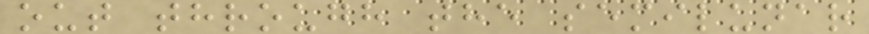out through the semilunar
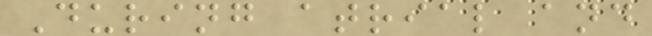During atrial and
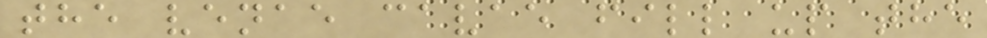the venae cavae fill up the
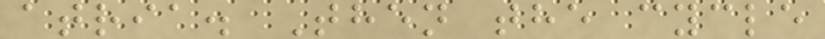atria. Then the cycle
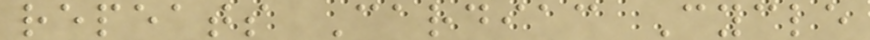repeats Cardiac Cycle
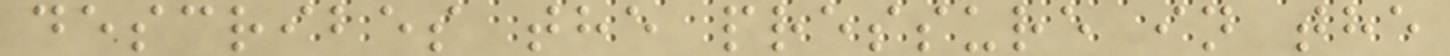describes the pressure in the
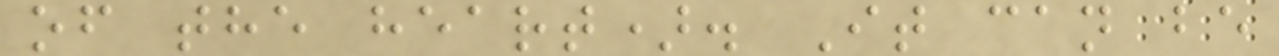of the heart). It can be
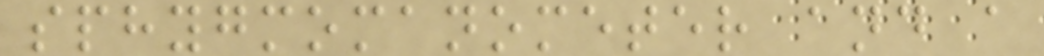sphygmomanometer and a
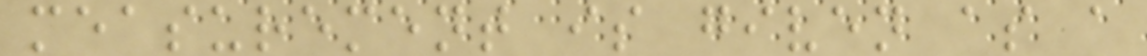measurement is given as a
